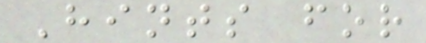Hints for
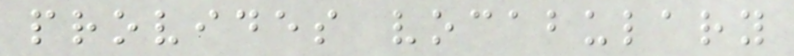provides vocabulary
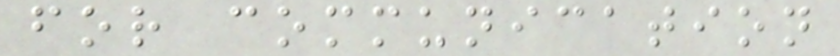for communication
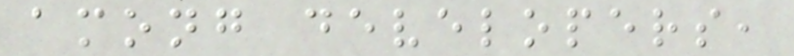among developers,
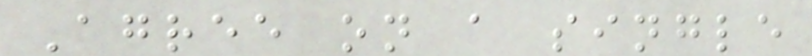Agree on a single
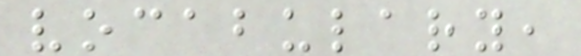vocabulary,
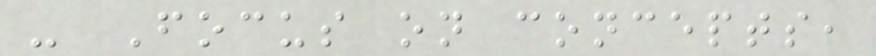- Focus on concepts,
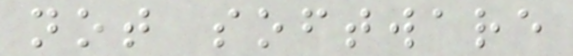not software
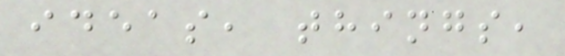ideas, things,
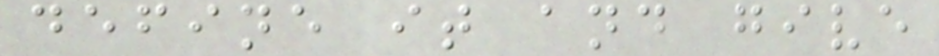define it and give
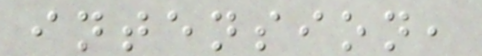intension,
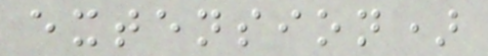extension)
